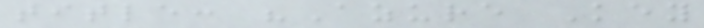title: "Azure Key
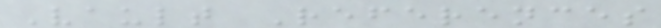Vault References
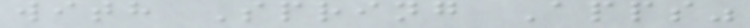with Spring Apps"
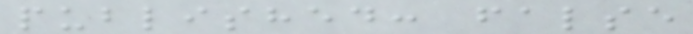published: false
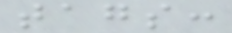tags:
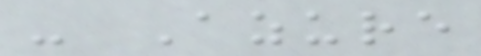- Azure
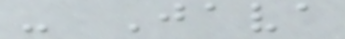- Java
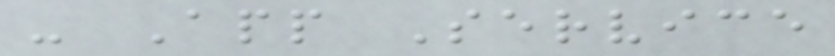- App Service
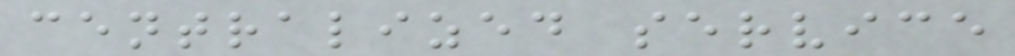centralized service
